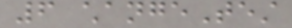6 changeTest
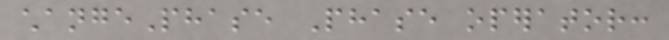changePhase Phase operator:
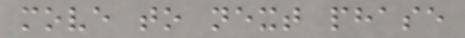move to next phase
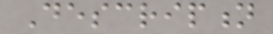Description
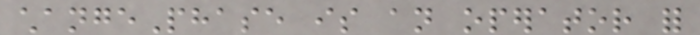changePhase is an operator for
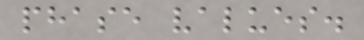phase values.
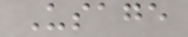Usage
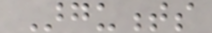Arguments
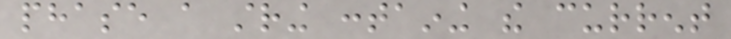phase a string containing the current
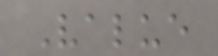Value
